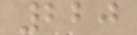220
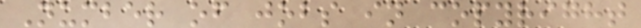Number of jobs in copyright
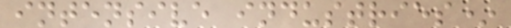intensive industries*
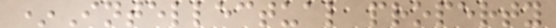*Intellectual property
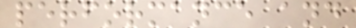performance and
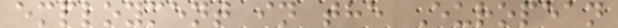employment in the European
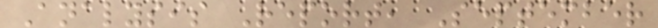Analysis Report, September
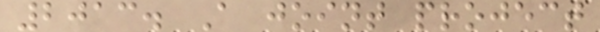2013. A joint project
